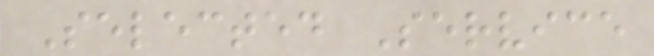Selected Service
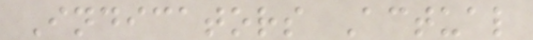Indicators Actual
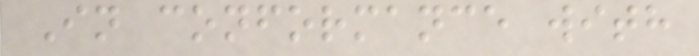In conformance with
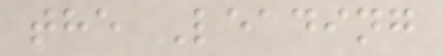the Leading
